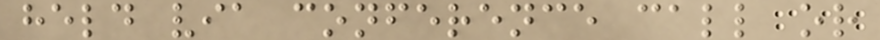held via conference call or
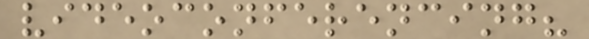videoconferencing?
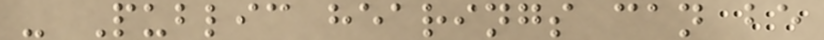- Public hearings can be
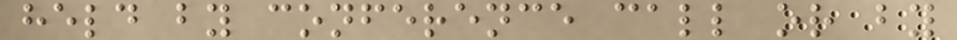held by conference call or by
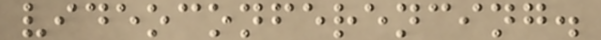videoconferencing.
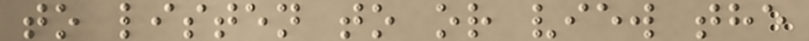to listen to or view the
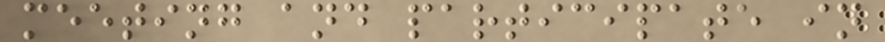meeting and participate in
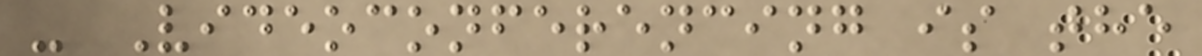- Videoconferencing is the
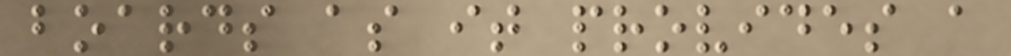boards as it provides a
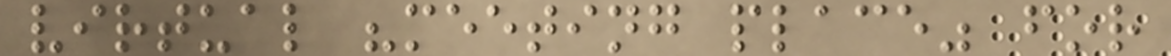virtual "meeting place" for
